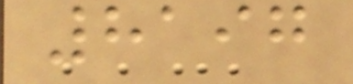8197
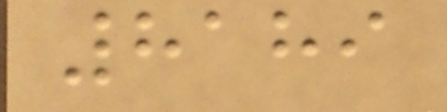8189
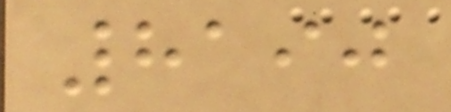8190
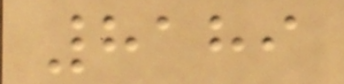8189
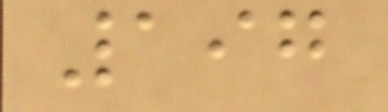197
